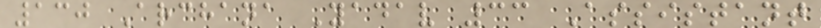130 Archana Yadav 33 Assistant
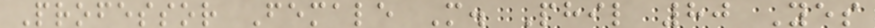Professor Female M. Phil 80 Yes
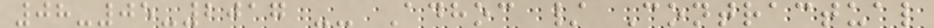08-05-2017 -- Adhoc / Contractual
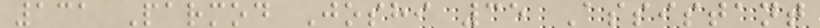131 Parmod Joshi 35 Assistant
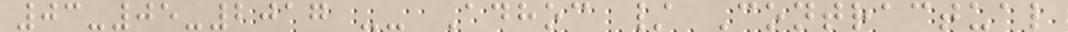03-05-2017 -- Adhoc / Contractual
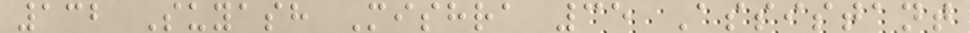132 Suyash Mishra 35 Assistant
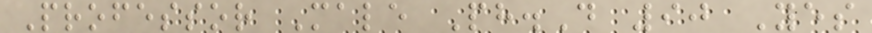Professor Male Ph.D 90 Yes
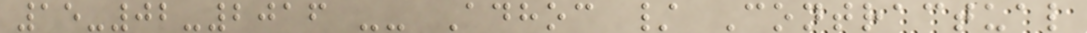15-02-2016 -- Adhoc / Contractual
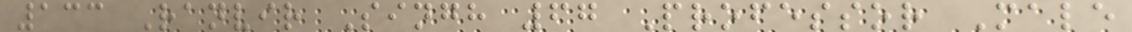133 Ranvir Singh 67 Professor Male
